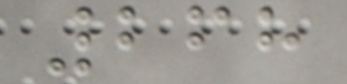268
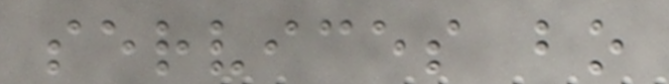services bo
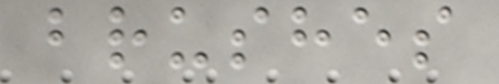brushes
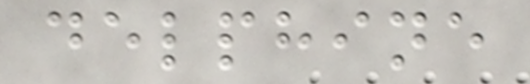delphine
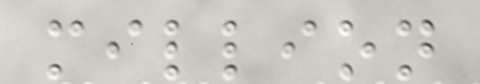million
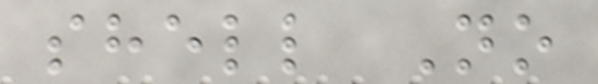shell No
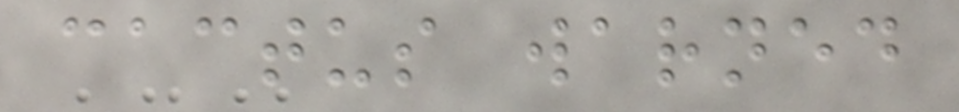cactus warned
